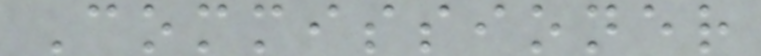Commissioner
